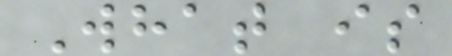What is
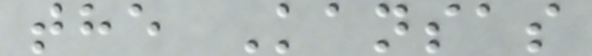the Kansas
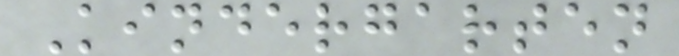Kindergarten
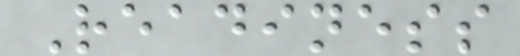Readiness
